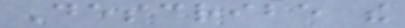Describe the
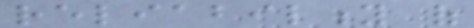reliability of
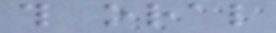this oral
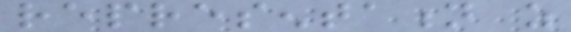representation as
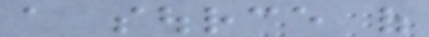a source of
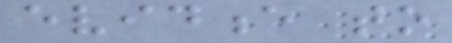evidence to
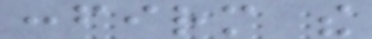confirm the
